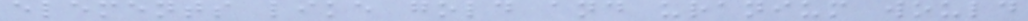elements like gold and uranium would
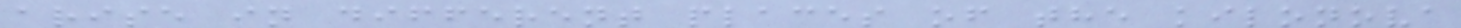arise in different places of the kilonova
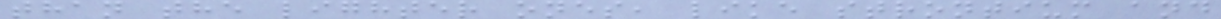than the lighter ones, like strontium and
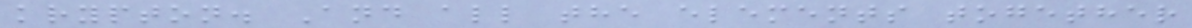krypton. And all the elements together
